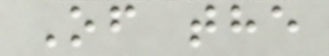Of the
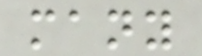many
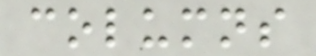columns
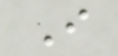I
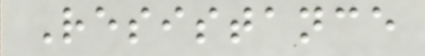Resistance
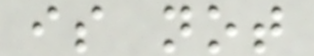is not
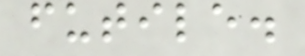futile.
